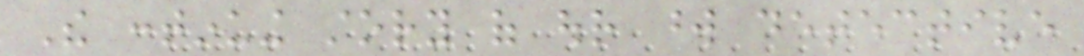The continuing story of our word detective
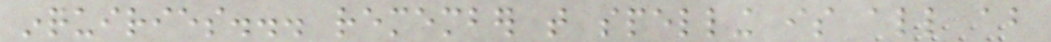inquiries... remember that spelling is all about
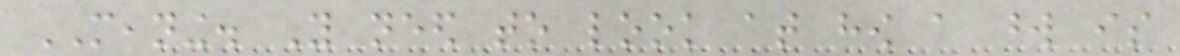MEANING. You need to look at how a word is
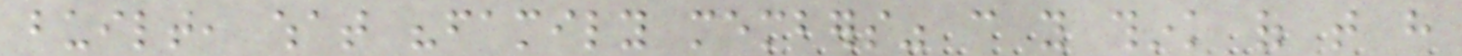built, what "family members" can you think of that have
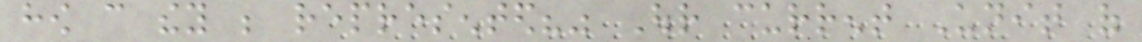how can they be represented?" Our current Unit of
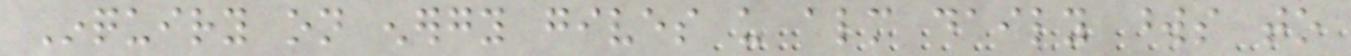Inquiry on energy gives us almost daily words to
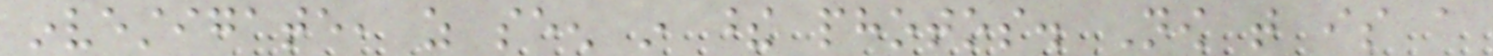investigate, as seen in these photos. Now that is a
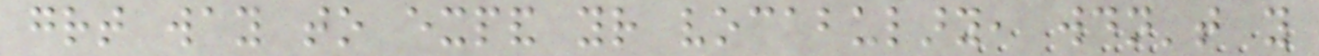great way to expand your vocabulary, wouldn't you
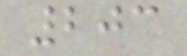203
